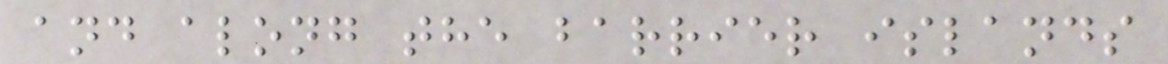and along the barrier islands
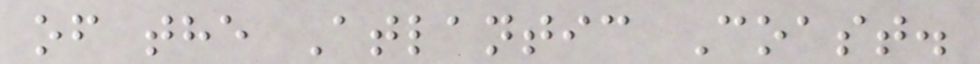of the Atlantic Coast.
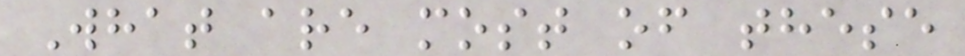What are most of these
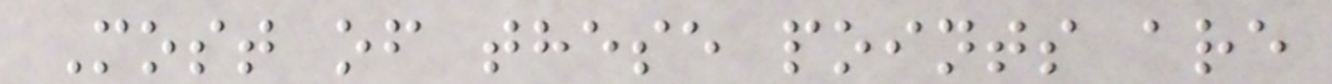Most of these points are
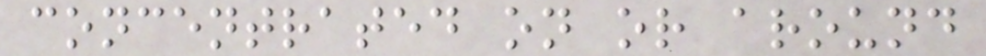concentrated on or around
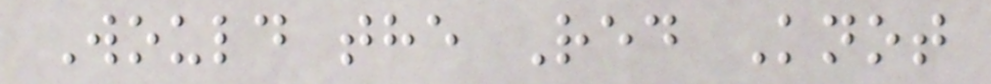Would the Red Knot
